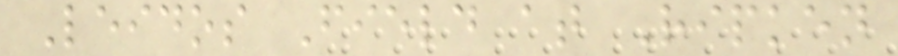Leidos Field at Ripken
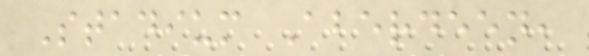Stadium Aberdeen,
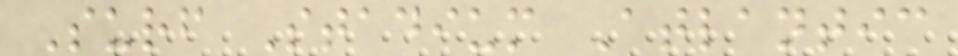Surf Stadium Atlantic
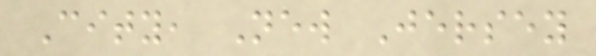City, New Jersey
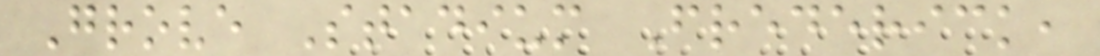Grove Stadium Frederick,
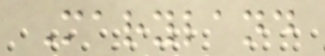Maryland
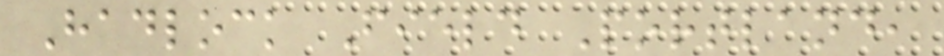Hadlock Field Portland,
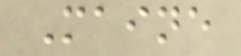Maine
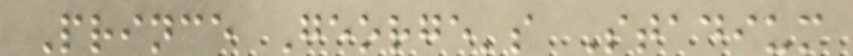Prince George's Stadium
